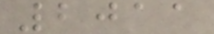2011
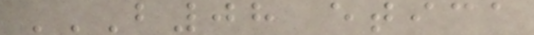B08 ETICA
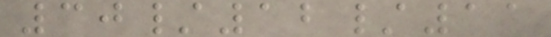30/12/11
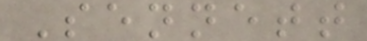Sennett
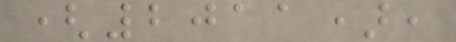(2011),
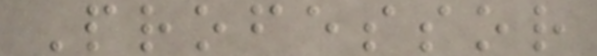Professor
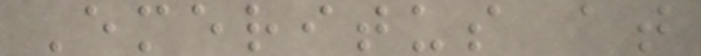Emeritus at
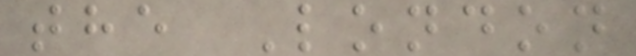the London
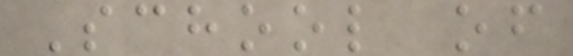School of
